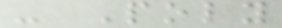- Poly
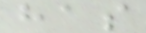has
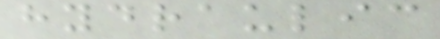hydraulic
